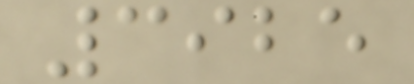3925
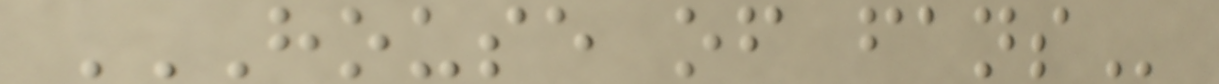HOUSE OF FANS
